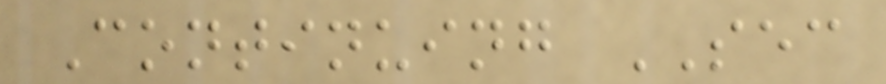Continuing SEC
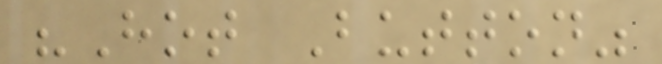"Hot Button"
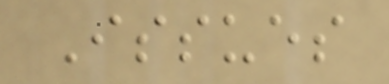Issues
